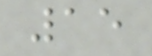15
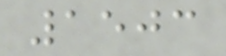1503
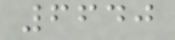6640
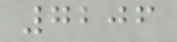7206
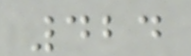424
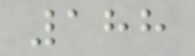188
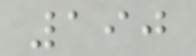190
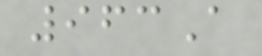963A
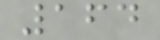164
